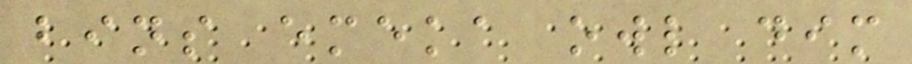bins emeka owl dim
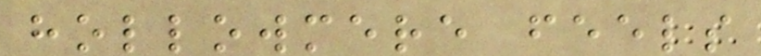hollowmere feels
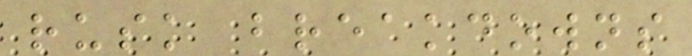rusk breakdowns
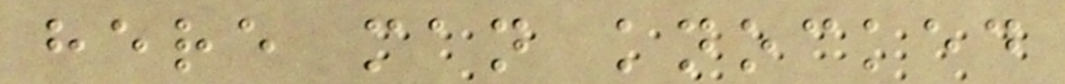here man knocked
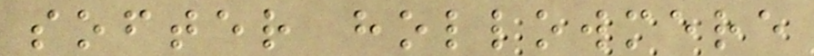softer hollowmere
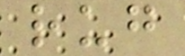rug
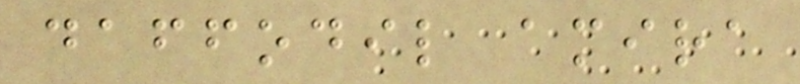daffodil amira
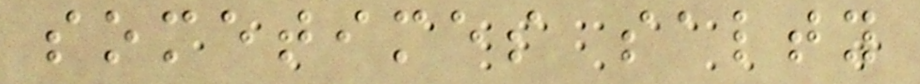sometimes salty
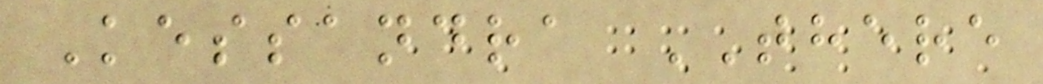Kessandra THERE
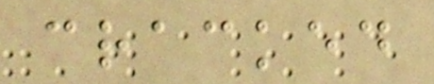cracked
